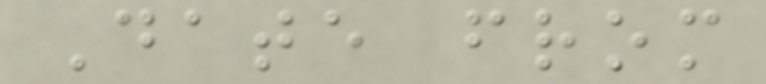Date from
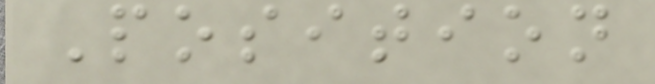Position
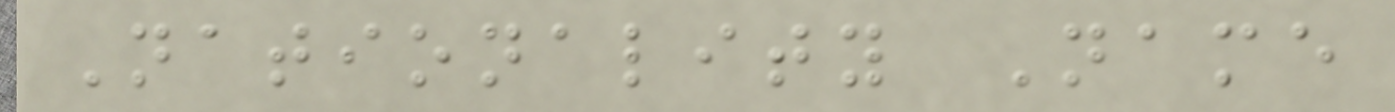Nationality Name
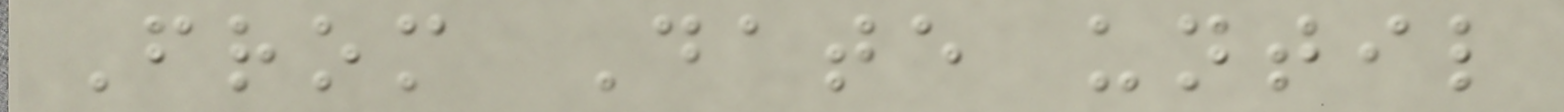From Date until
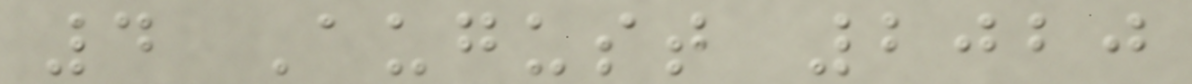4 August 2020
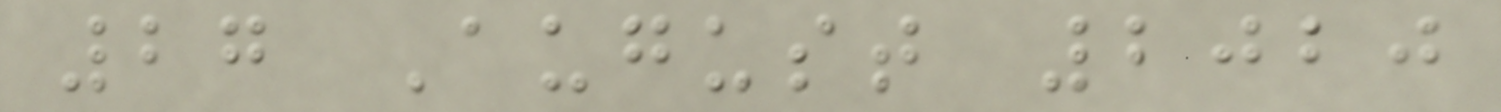27 August 2020
